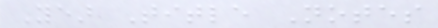Year Title Notes
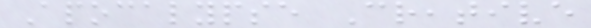Apocalypse Creative
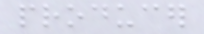producer
